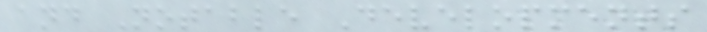and Notable Developments
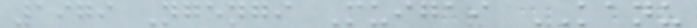1979 Ngengi Muigai KANU
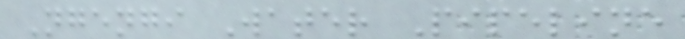Ngengi Water Pipeline
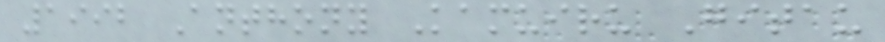1992 Anthony Kamuiru Gitau
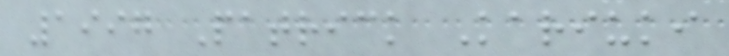1997 Patrick Kariuki
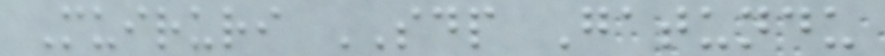Muiruri SDP Gatundu
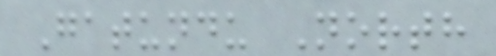Gatundu North
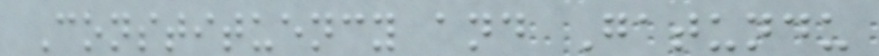Constituency and Gatundu
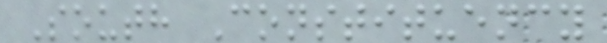South Constituency
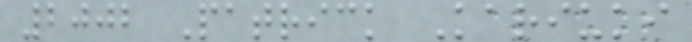2002 Patrick Kariuki
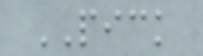PICK
